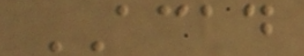ACAD
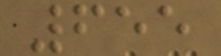655
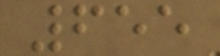655
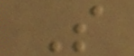S
